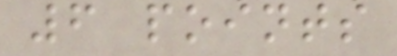6 points
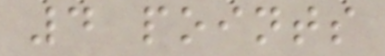4 points
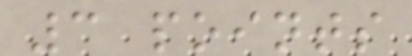3 points
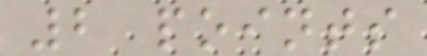2 points
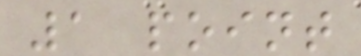1 point
